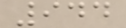944
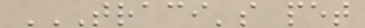TRACI'S PET
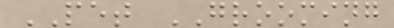PET GROOMING
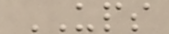UPS
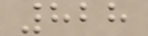828
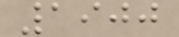1900
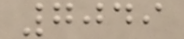7049
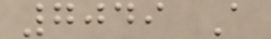7049 A
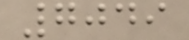7049
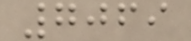7069
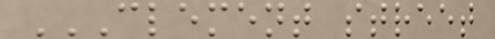CLEMENT STREET
